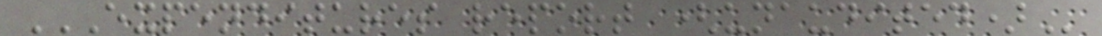EXPENDITURES REPORT (UNAUDITED)
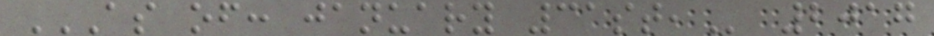AS OF: JANUARY 31ST, 2017
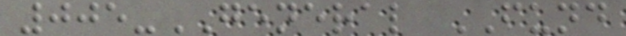005-GENERAL FUND
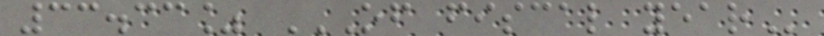33.33% OF FISCAL YEAR
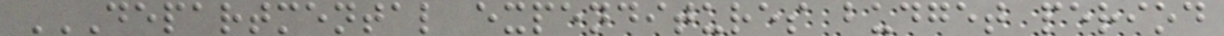DEPARTMENTAL EXPENDITURES BUDGET PERIOD
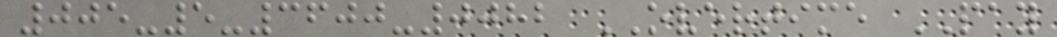005-5-3600-0082 OVERTIME PAY
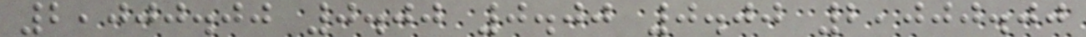2,000.00 0.00 0.00 0.00 2,000.00
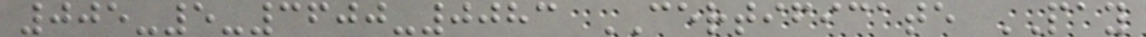005-5-3600-0083 CERTIFICATE PAY
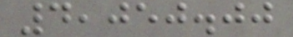4,050.00
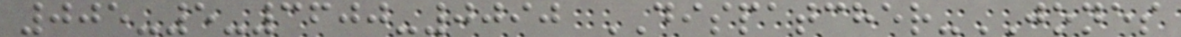005-5-3600-0090 DISPATCHER-JONES
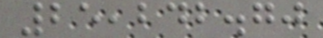25,242.70
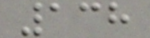138
